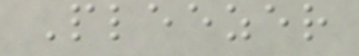Pleezer
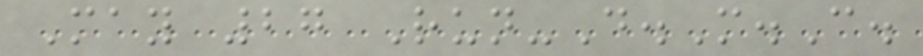May 27 Run-D.M.C.
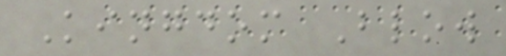Kingdom Blow
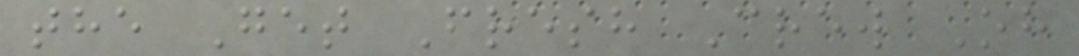the Get Fresh Crew Oh
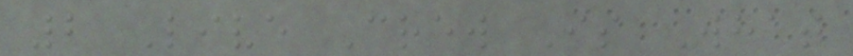2 Live Crew Is What
